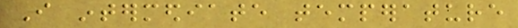I intermediate temperature
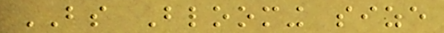BS Blooming size
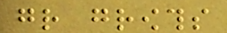gr growths
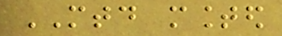MTD mounted
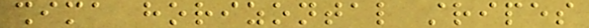shima horizontal stripes
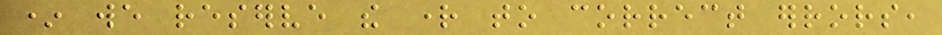* we reserve the right to correct errors,
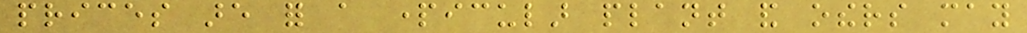prices are for a particular plant and others may
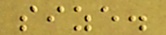size.
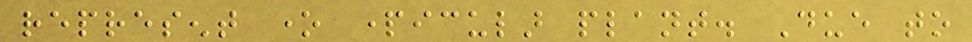represent one particular plant. Due to
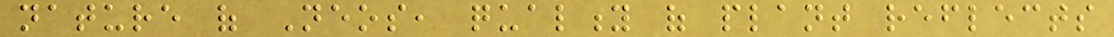nature of Neos, quality of plant reflects
